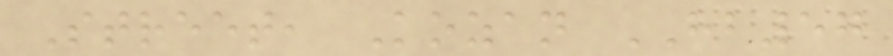Street, Kozan HB57
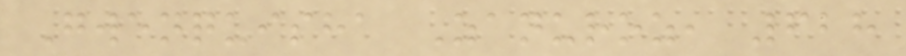Gwenquisha Zanuroz, 628
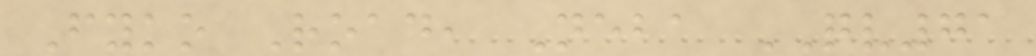Fyko Road, Neba QV71
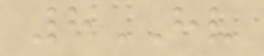8HV
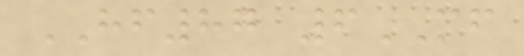HF87 6MF
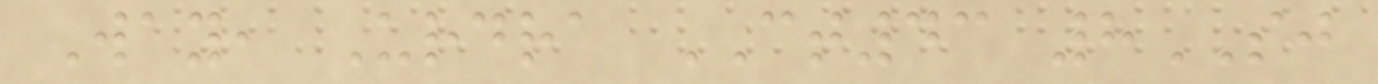Way, Urdra CT43 8SJ
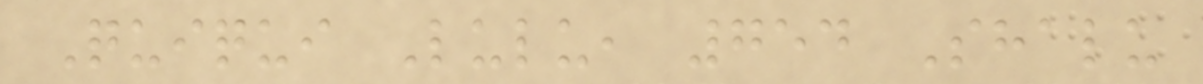Quiqui Lulu, 754 Shalu
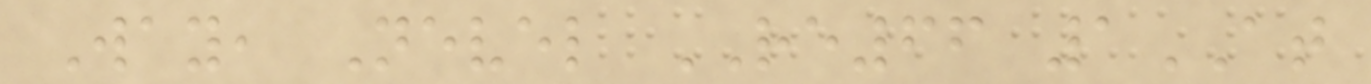Way, Nevel RE66 1AT
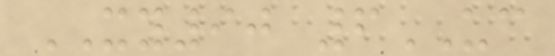XY90 6UC
